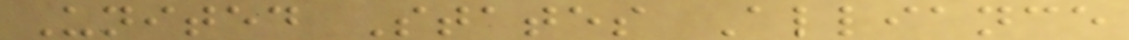United States Alliance
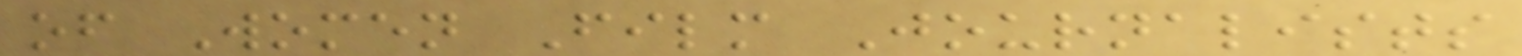of Women Film Journalists
